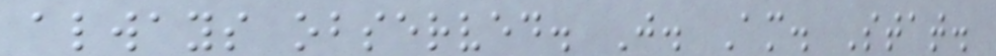always observed. J. Am. Stat.
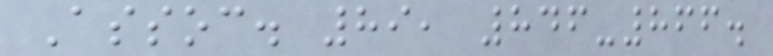Assoc. 89, 846-866.
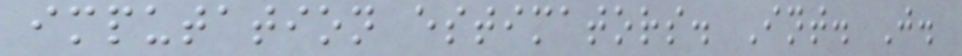imputation estimators. Int. J.
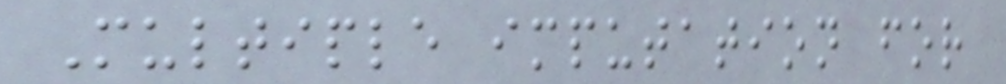Multiple imputation for
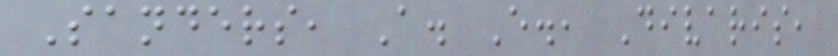Sanders, A. E., Divaris,
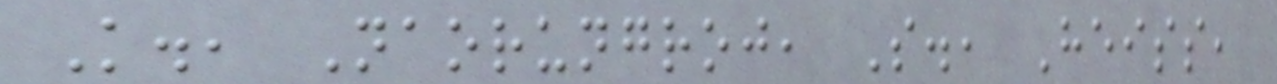K., Naorungroj, S., Heiss,
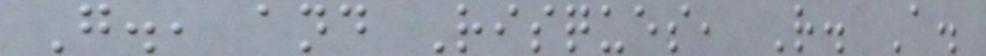G., and Risques, R. A.
